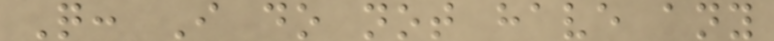Q: I do not have any
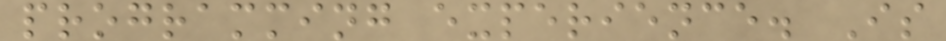programming experience. Is
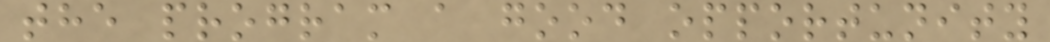the program a good opportunity
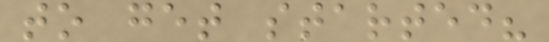to get started?
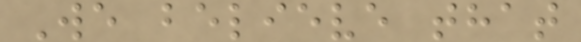We believe that
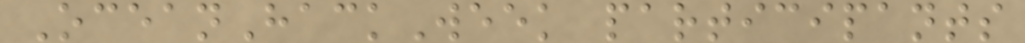OceanHackWeek participants
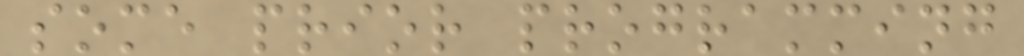some prior programming
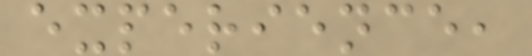experience,
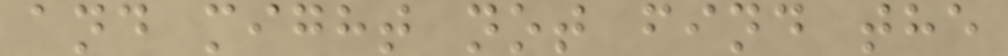and might not find the
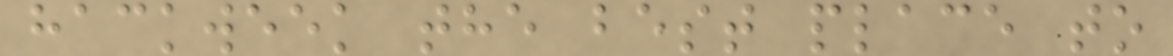hackweek the best place to
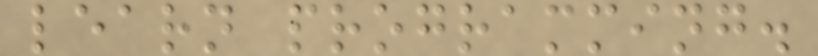learn programming.
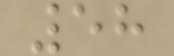58
